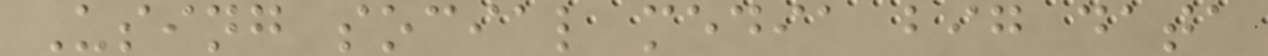Using social media big data
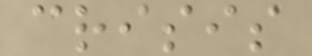crisis
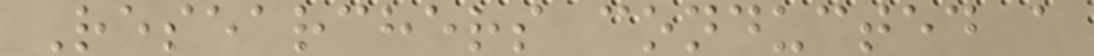Researchers conducted a
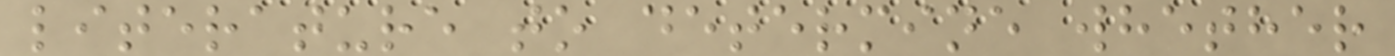literature to determine whether
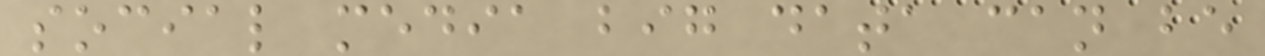social media big data can be
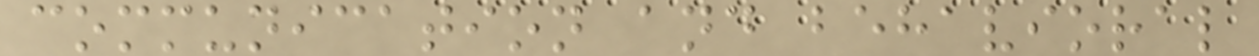communication and behavioral
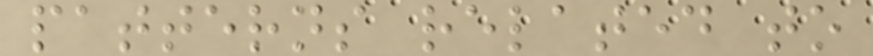patterns related to
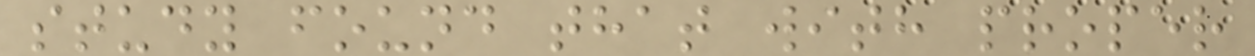study found that with proper
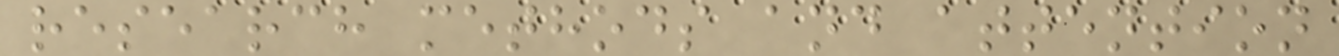research methods and attention
